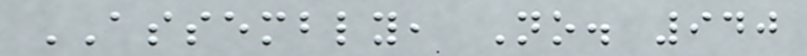ASSEMBLY, No. 940
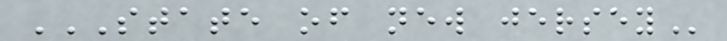STATE OF NEW JERSEY
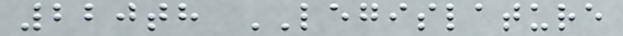220th LEGISLATURE
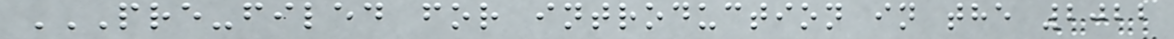PRE-FILED FOR INTRODUCTION IN THE 2022
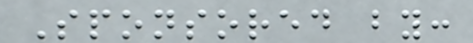Sponsored by:
